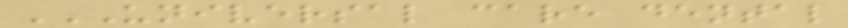UNIVERSAL CARE DENTAL
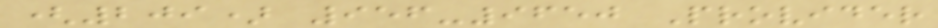(209) 956-9650 Provider
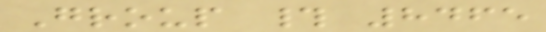Group # 8465
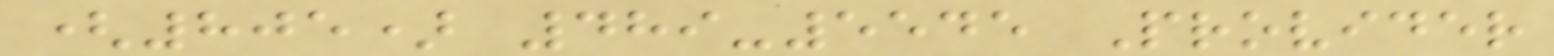(805) 489-5545 Provider
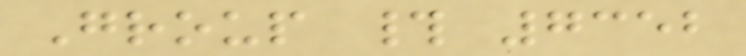Group # 7352
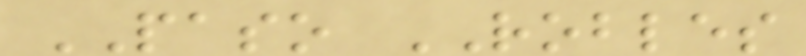PASO ROBLES
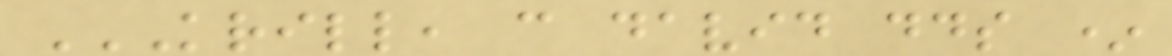KRILL, C DAVID DDS *
